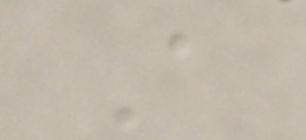A
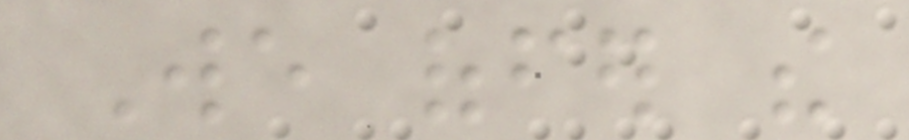We offer the
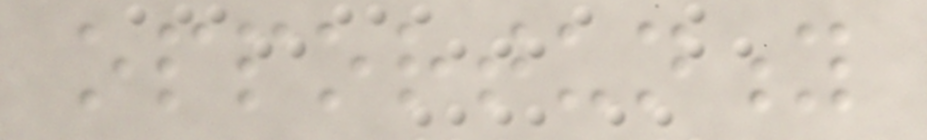opportunity
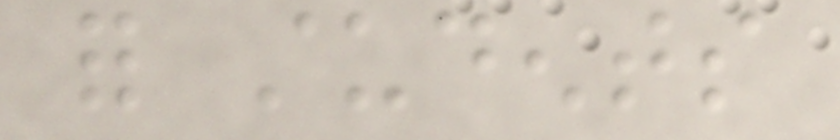for students
